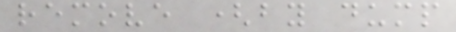remove (by dump
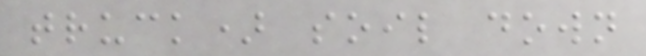truck) soil down
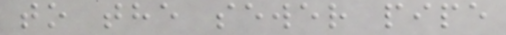to the sewer pipe
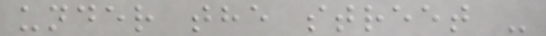under the street -
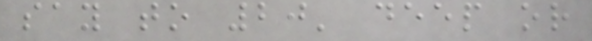say to 20' deep or
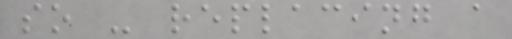so - replacing a
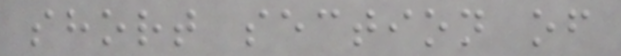short section of
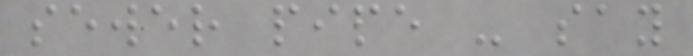sewer pipe - say
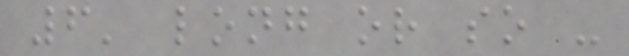6' long or so -
